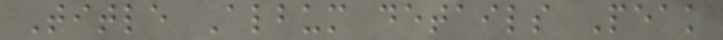Title Album details Peak
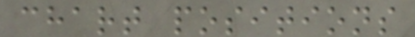chart positions
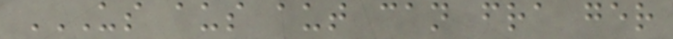US AUS AUT CAN FRA GER
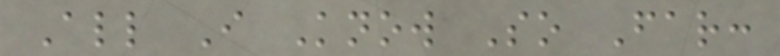All I Know So Far:
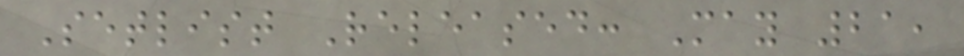Setlist Released: May 21,
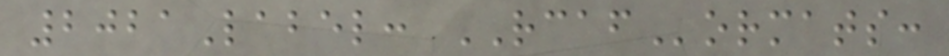2021Label: RCAFormats:
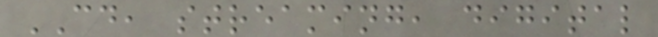CD, streaming, digital
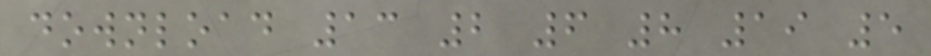download 13 2 6 8 19 5
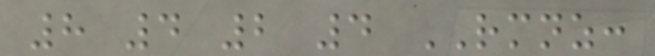8 4 2 4 RMNZ:
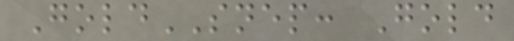GoldSNEP: Gold
